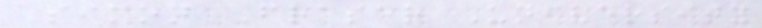Simon Fraser University
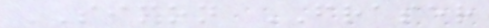SIMON FRASER
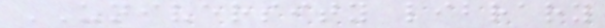UNIVERSITY library
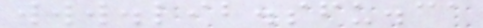www.lib.sfu.ca
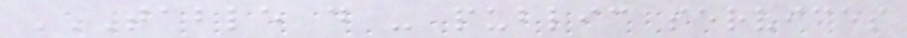TABLE D - PUBLIC SERVICES
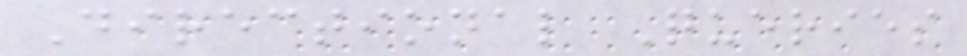Directional Queries
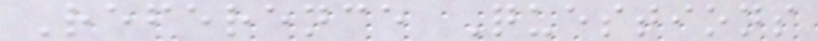Reference Questions
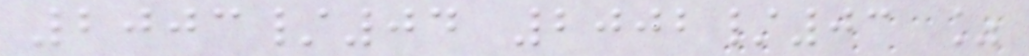2003/04 2002/03 %
